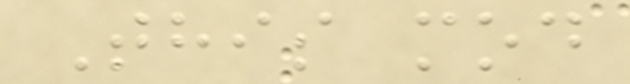This mod
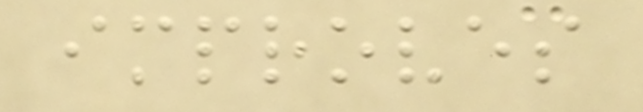improves
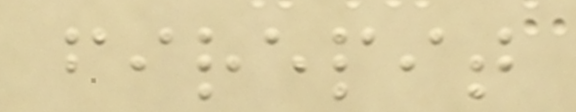firepit
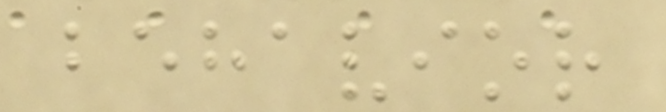behavior
